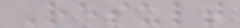Result
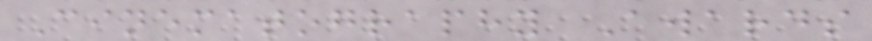Cinematography Awards
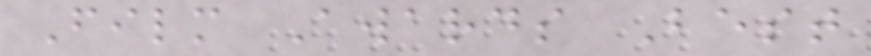Film Awards Best
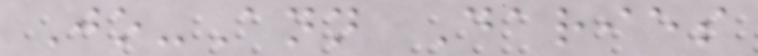Jo-Ann Daries
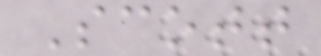Scott
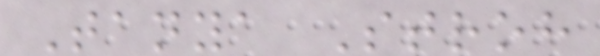Tanya Stroh
